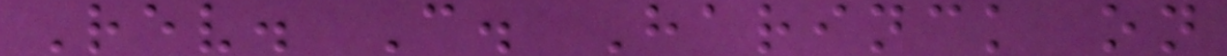Rev. C. Harinck on
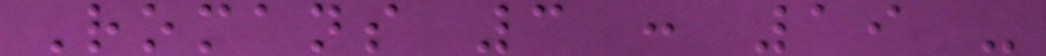Romans 3 : 19 -
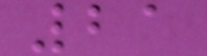21
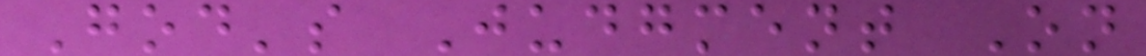God's Judgment On
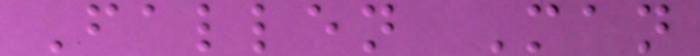Fallen Man
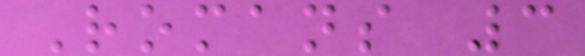Romans 3
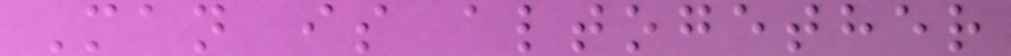Man is altogether
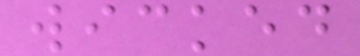wicked
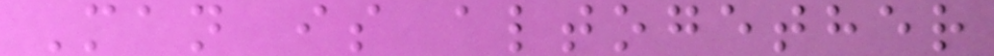Man is altogether
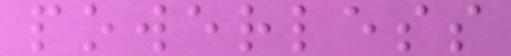powerless
